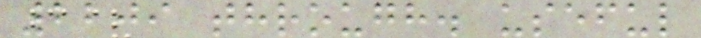2209 through. useful
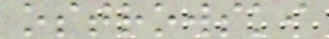ostrowski
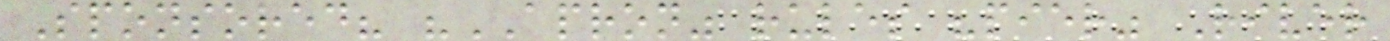Sponsored? "APRON" rules "pier" River
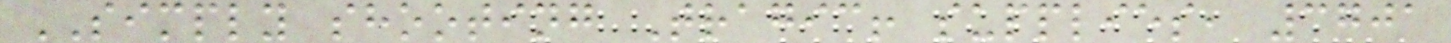SIMPLY shooting Tragic! supplies, 3701
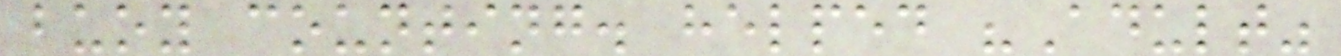buoy counting. helped "Adult"
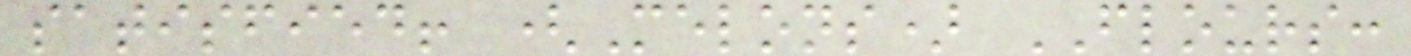satisfied! (Melons) FLOURS:
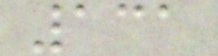131
